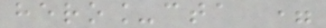hero_cta =
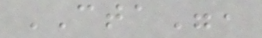CTA",
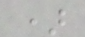)
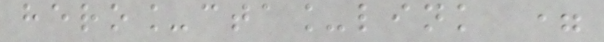hero_cta_link =
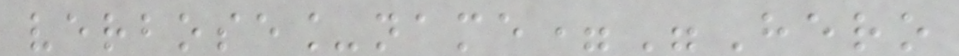verbose_name="Hero
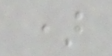)
